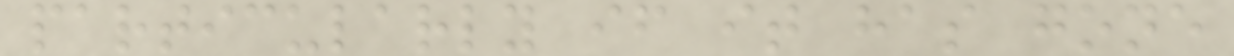particularly if it has gone
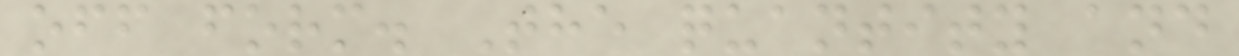off form. The quantity and
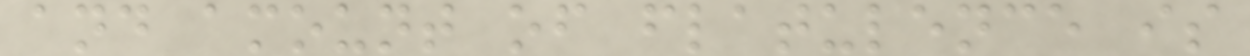and amount of flatulence is
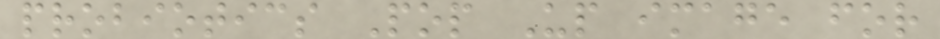probiotics Pop Up image for
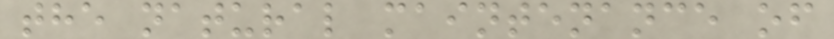the natural maintenance of
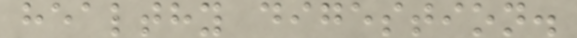healthy digestion.
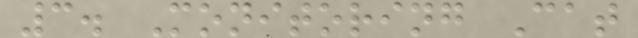3. Monitoring Cat
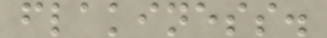flakiness.
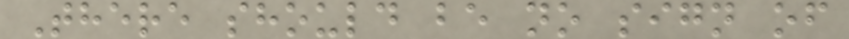There should be no sign of
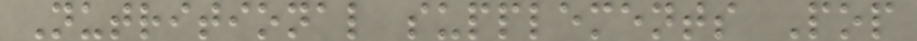Nutritional supplements Pop
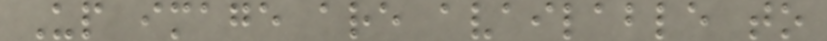Up image are available to
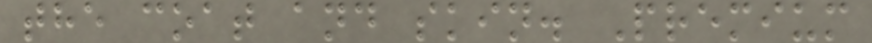the coat and skin. Premium
